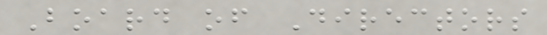Board of Directors
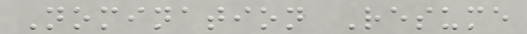Nomination Resume
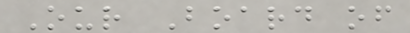Our Board of
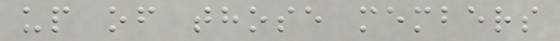up of those members
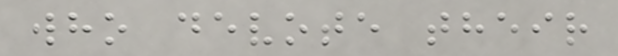who devote their
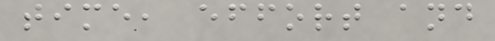time, effort and
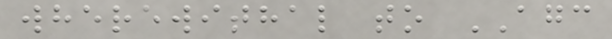wherewithal to AGC
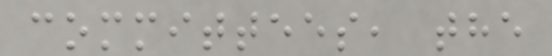committees, the
